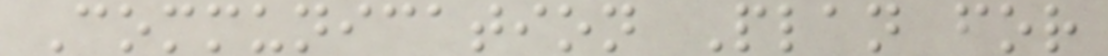Communication Plan for
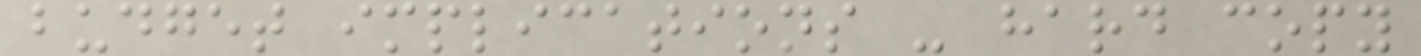budget implications - hard copy
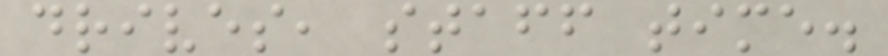drives, staff time.
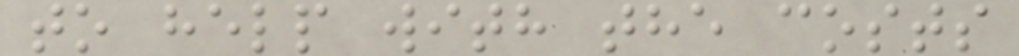to help with the costs
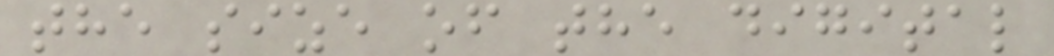the size of the digital
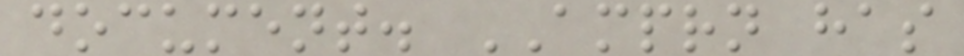document. AMPRN has
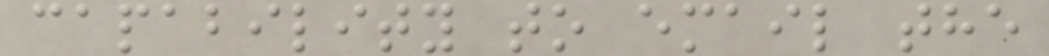capability to email the
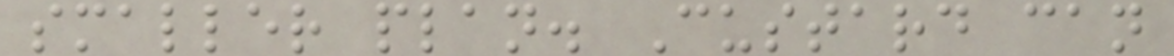smaller plan. Custard can
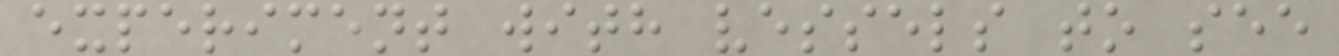experiment with vessels to see
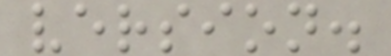version.
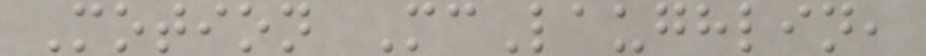Motion McLaughlin,
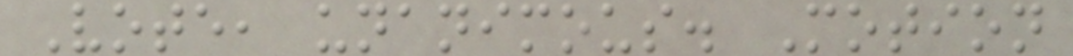Vote, unanimous. Motion
